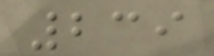239
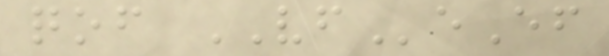qof VFeEf
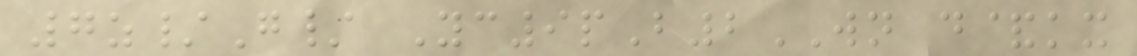7z/G/ Yc9pB2WN d&kx
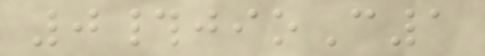0#jioC1
